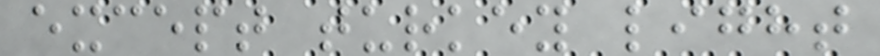except turkey light
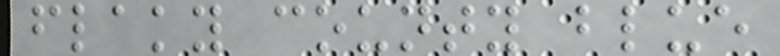flaky county blue
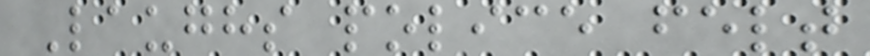Laughs police felt
